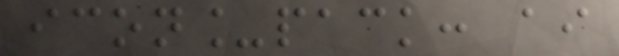icon_pack: ai
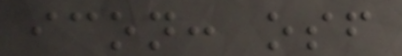icon: osf
